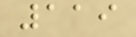119
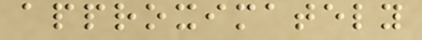approximately
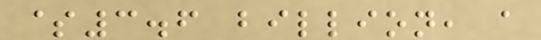$3.6 billion, a
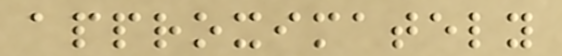approximately
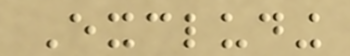Excluding
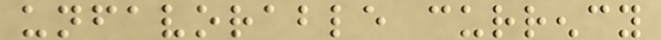unfavorable currency
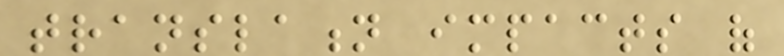translation impacts of
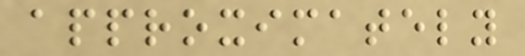approximately
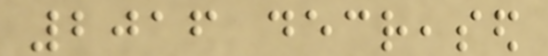2016 decreased
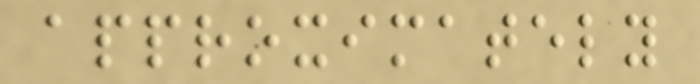approximately
